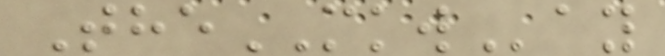TheMKWay
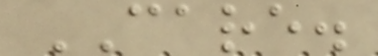CARE.
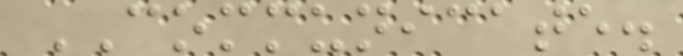COMMUNICATE.
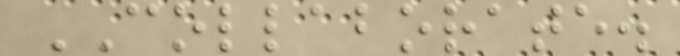COLLABORATE.
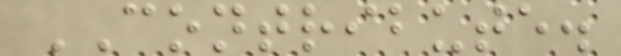CONTRIBUTE.
